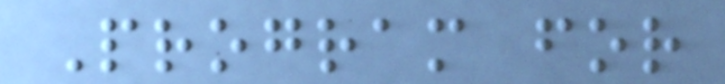Program for
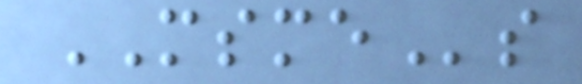MSMEs
